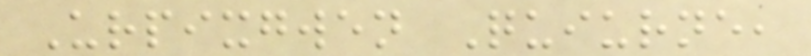Urpixgwen Quiurne,
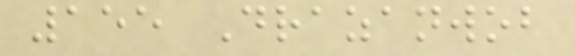155 Drazanwob
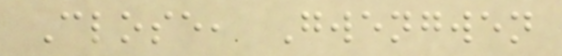Close, Gwengwen
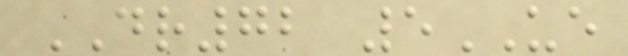DR72 5UE
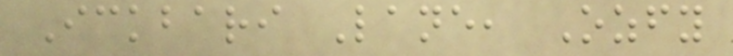Ickbari Lane, Ozfy
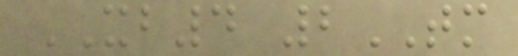XB4 2TM
